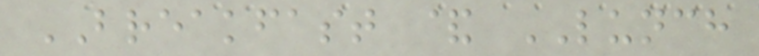BREAKFAST & LUNCH
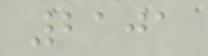2101
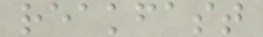reakfast
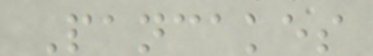Pancakes
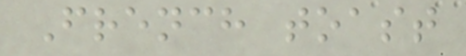French toast
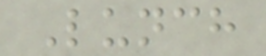Lunch
